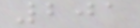201
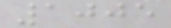1005
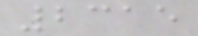2315
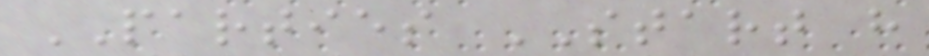PARTIES START h
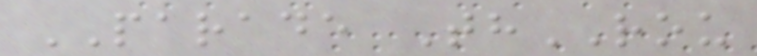PARADE ThROU
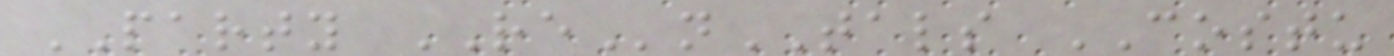PARTY REnTALS COSTU
